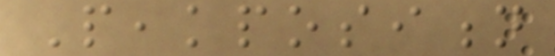Peakposition
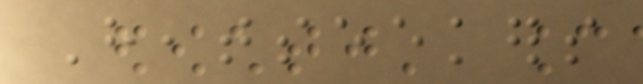Heatseekers
